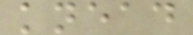knead
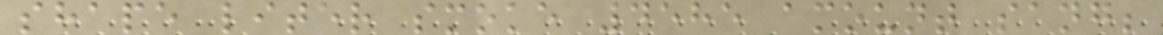shape liter smoke 4585 amount sang;
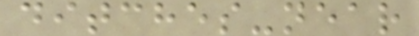ditches-near
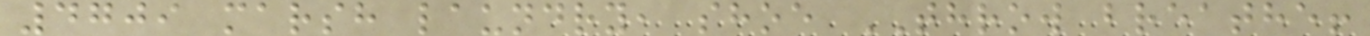4709 marsh laundry, shoe THROW breathe!
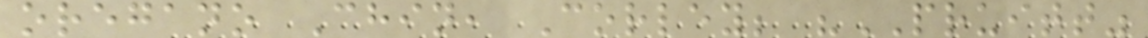oregano Chin, Corley; "PRUITT"
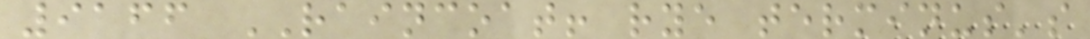9166 RAINCOAT! rye terminus's
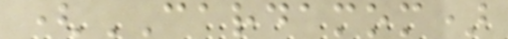(CARDAMOM)
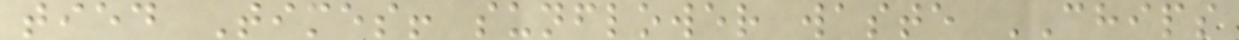tied Times! sunflower waste CHIPS
